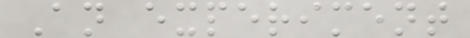An experiment
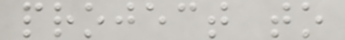project to
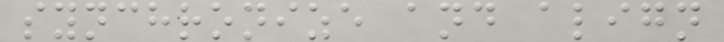synchronize and align
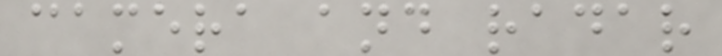camera and radar
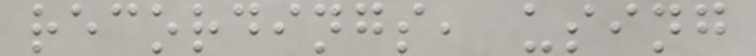recordings, using
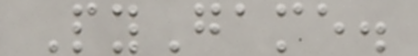PyGame.
